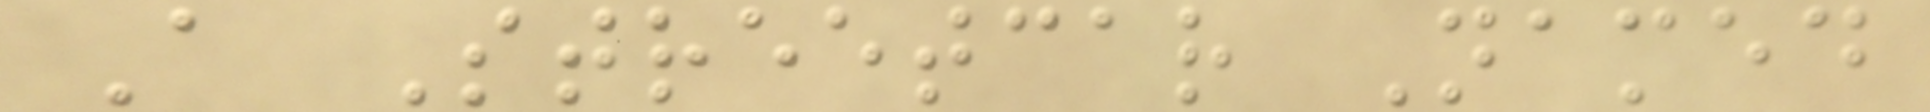A Streetcar Named
